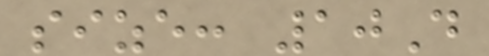size: 10D
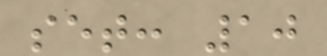set: 10
